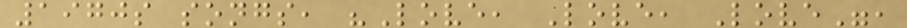1970s songs, "Love, Love, Love",
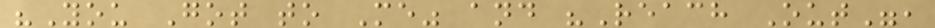"You Got to Me" and "Reach Out",
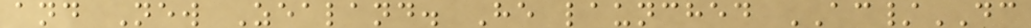and New Zealand. He launched AC/DC
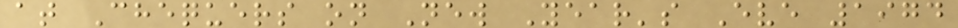at Chequers on New Year's Eve 1974
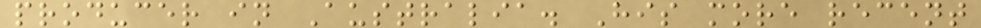producer in Australia. His more recent
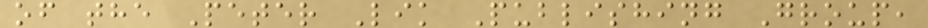of the Peter Lik Publishing Group,
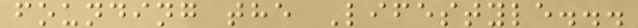founding the Lifestyle...
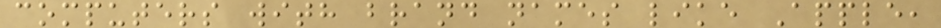computers with brand names like Apple,
